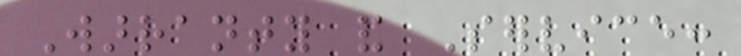Warranty and Service:
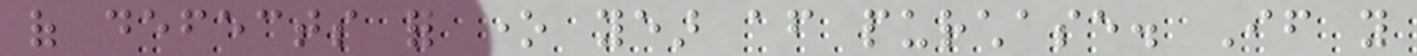of defects for one year after purchase. If you
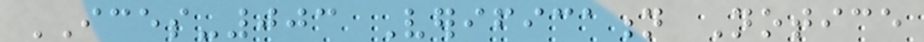ICES-003 Verification Notice
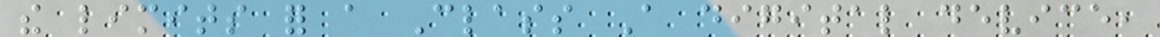the limits for a Class A digital device,
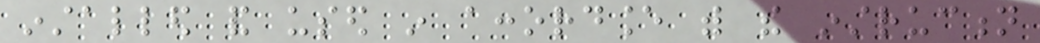installed and used in accordance with the instruction
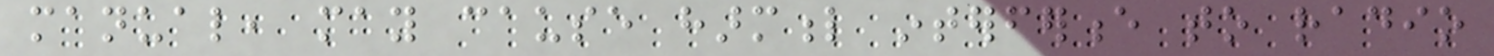manual, may cause harmful interference to radio
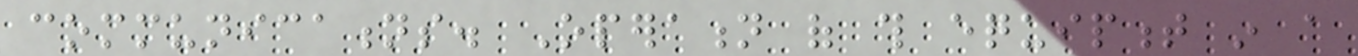communications. Operation of this equipment in a
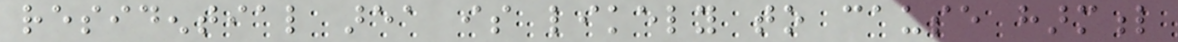residential area is likely to cause harmful
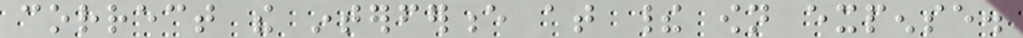correct the interference at their own expense.
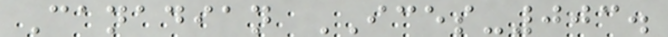Canadian ICES-003.
